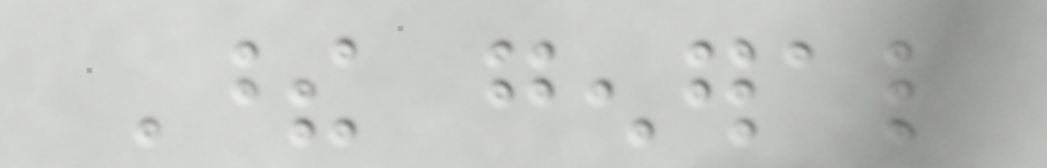These general
